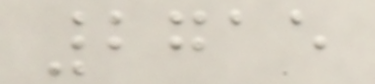2715
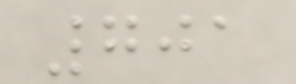701
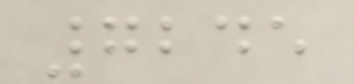7245
